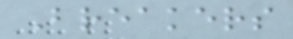Breakers
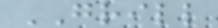GRILL
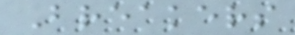Breakers
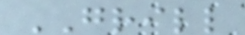GRILL
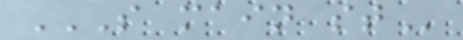S MAIN ST
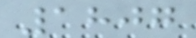1807
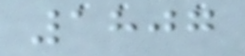1807
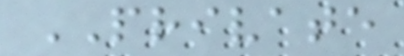PRIVATE
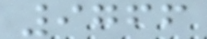9766
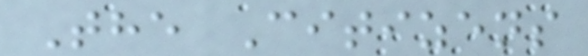The Citizens
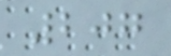207
